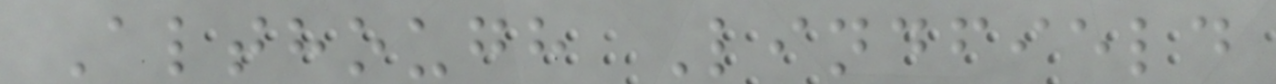Although Lindfield
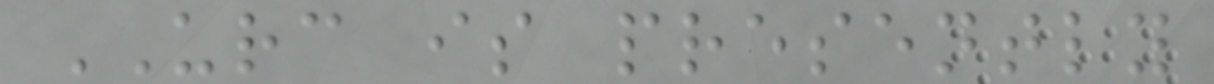URC is presently
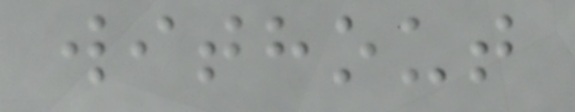without
